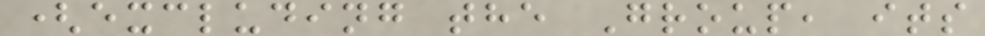(excluding the Group, its
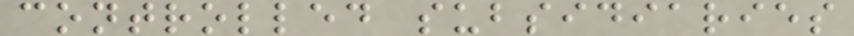controlled subsidiaries
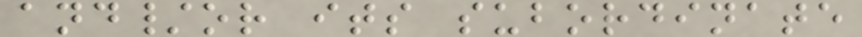and/or its subordinate
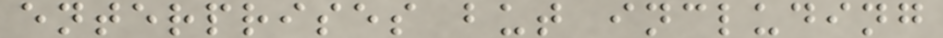enterprises but including
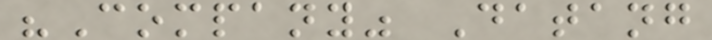"Company" Datang
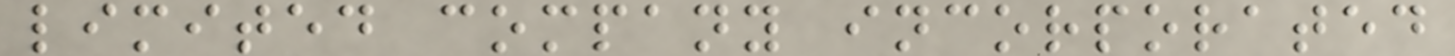limited company incorporated
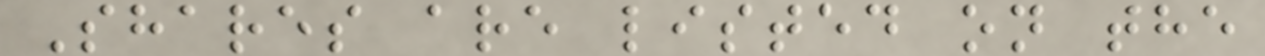Shares are listed on the
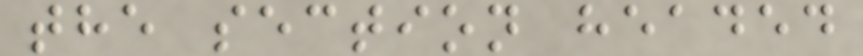the section headed
